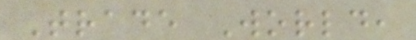Trade World,
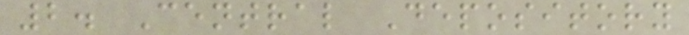2. Central Depository
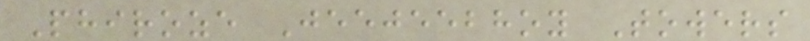Phiroze Jeejeebhoy Towers
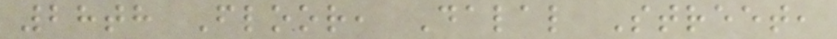28th Floor, Dalal Street,
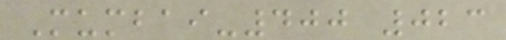Mumbai-400 023
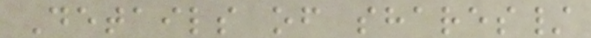Details of shares/
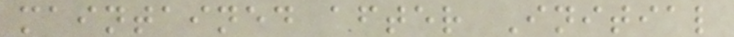maintained after Initial
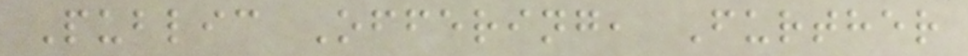Public Offering, Further
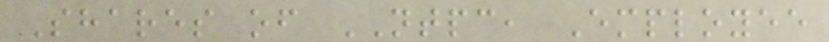Shares of NTPC, Employee
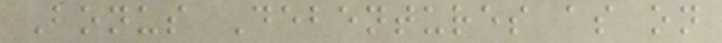Bonus Debentures as on
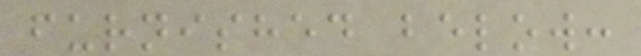furnished below:
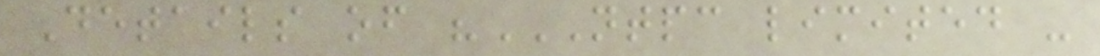Details of "NTPC LIMITED -
